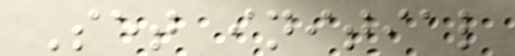Set initial
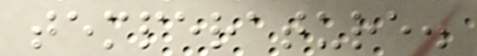temperature.
